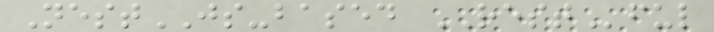NestJS-based RESTful
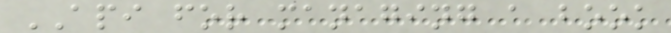API for managing a book
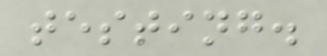testing.
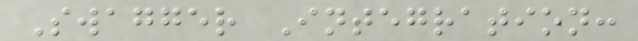Swagger Integration:
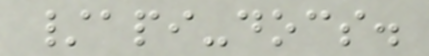/api-docs.
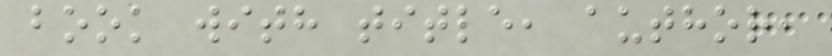book with title, author,
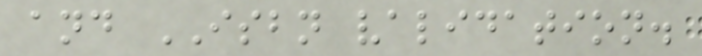and ISBN validation.
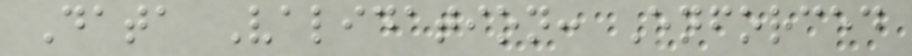Data Validation: Enforced
